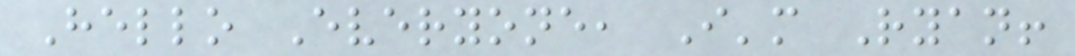Hello Everyone, I'm Ryan!
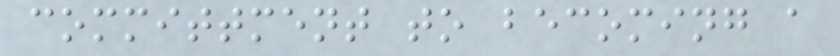committment to becoming a
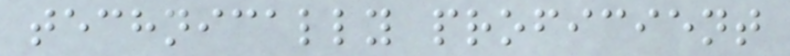technically proficient
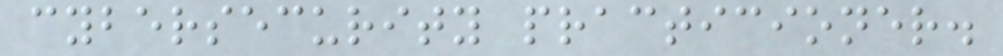cybersecurity practicioner.
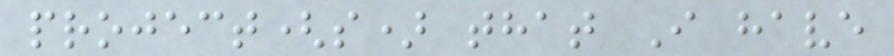project(s) that I have
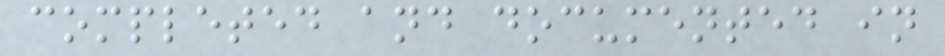completed and documented in
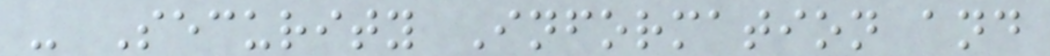- Security Information and
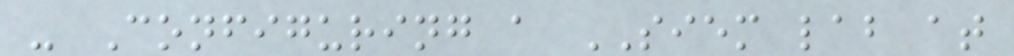- Configuring a SIEM lab at
